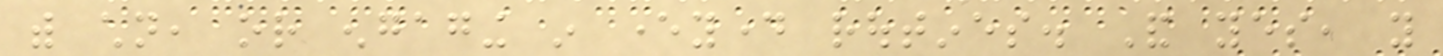with children, or engaging in everyday routines. And yes, you
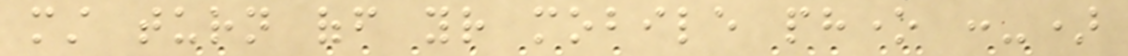must turn off your mobile phone :-)
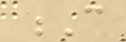C
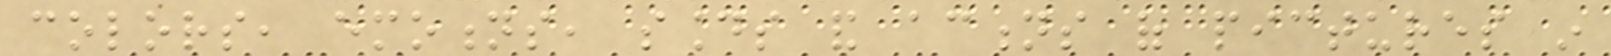colors, emotions, sounds and actions of pictures in
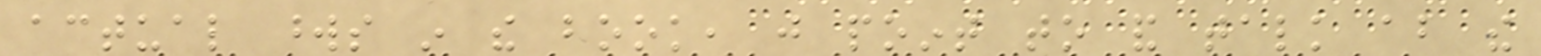actual words in the book, just point to and talk about the
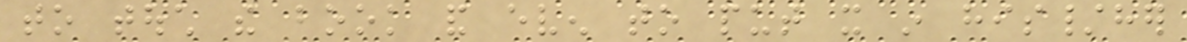to touch the book and even to put it in his/her
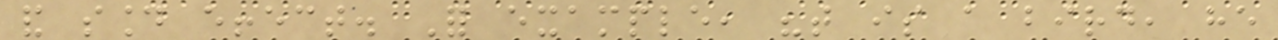and sound effect. For example, "that is a bird, he
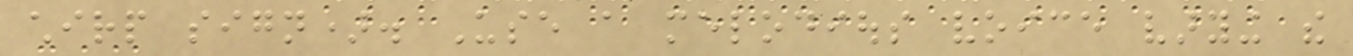chirp sign). Use a melodious voice varying the
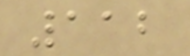112
